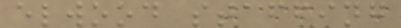elwood staffing
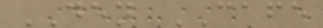DEN CAFE
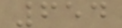654
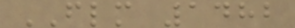FLM 1482
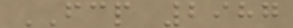FCP 2987
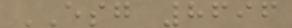ESG 8696
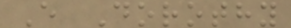E Dorothy
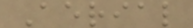Aerial
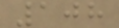108
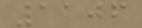1106
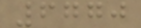6770
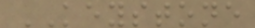KEYSTONE
